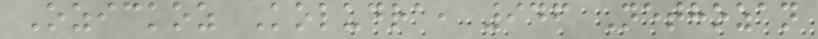Ozickoz Koludra, 946 Nethozan
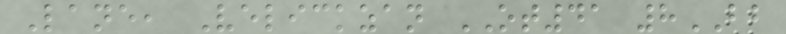Lane, Velickzan OT41 8BB
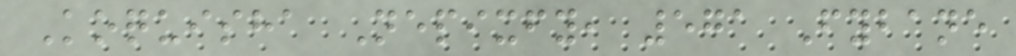Koquisha Nepixfy, 571 Fybane
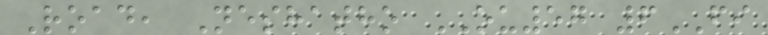Road, Neshatho OU57 6FI
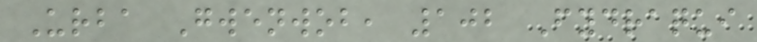Urba Gwenwob, 102 Fydraqui
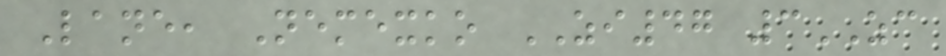Lane, Nemexko ZI47 3ZC
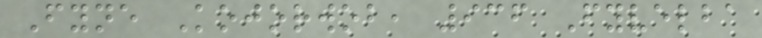Fyne Kojorwob, 936 Fyvelba
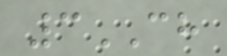3CH
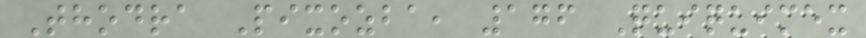Thodra Pixozba, 176 Quiquimex
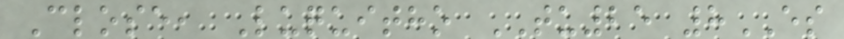Close, Luquitho TU25 8ES
